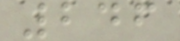246
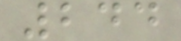244
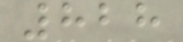828
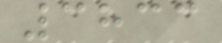3833
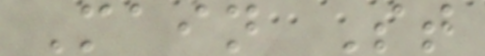Main St
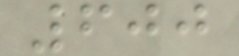600
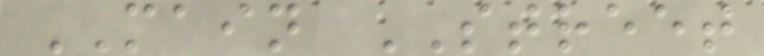MAIN STREET
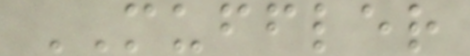MUFFLER
